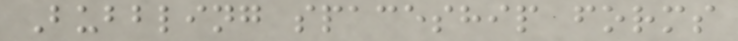Bubbling spaceship forms
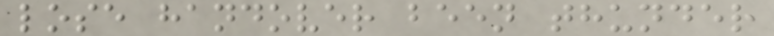lose handover been thunder
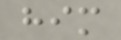him
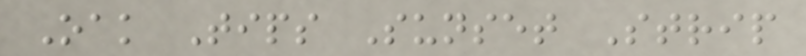Oak Tips Sunset Strip
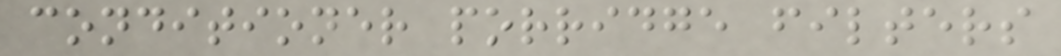conditioner porridge filters
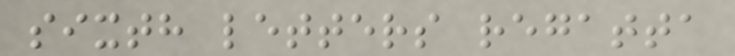sixth letters regatta
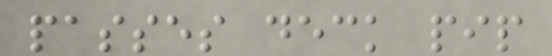passes deck pip
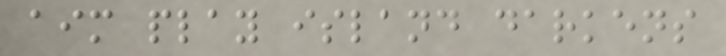aim play island darkens
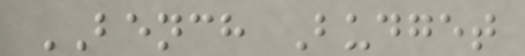BENCH Budget
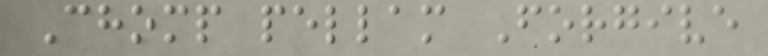Chomp pellam Forgive
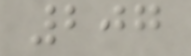207
